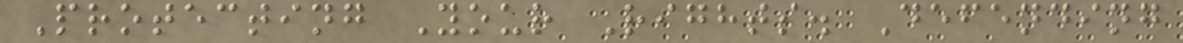Protecting Your Rights. Defending
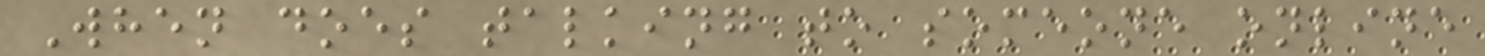When does talking to someone online
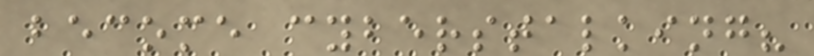become cyberstalking?
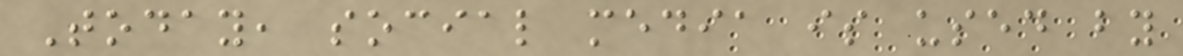Today, social media is used by
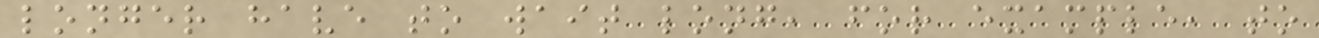longer have to wait long, for example, to
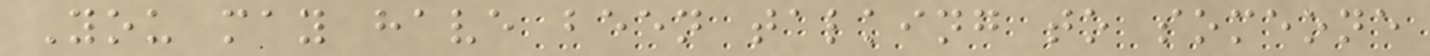You may have been talking to someone
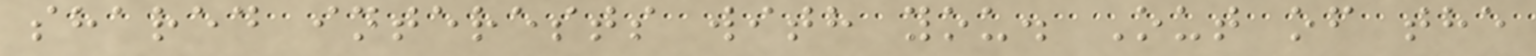shared interests with you. Out of the
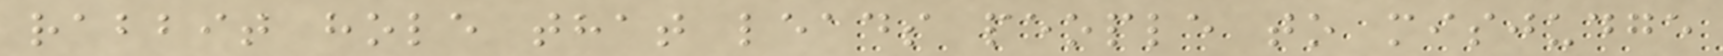rabbit hole that leads people to misjudge
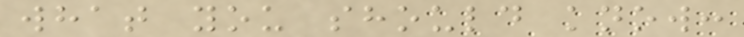what you should know:
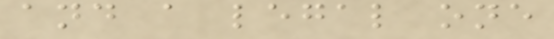and a legal one
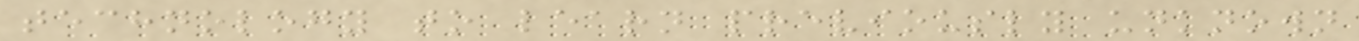technology to learn previously unknown
